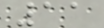11
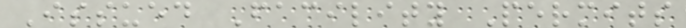Issued Facility Permits
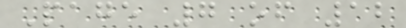Page 7 of 12
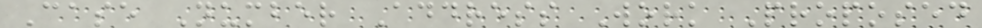Case Number Address Work Proposed
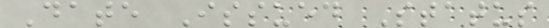Date Issued Status
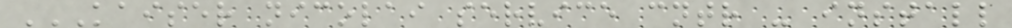KAISER NICOLAI SERVICE CNTR - INSTALL
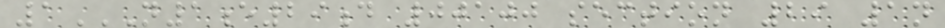1N1E29D 00100 SECTION 29 1N
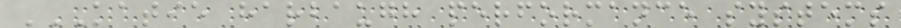KATIE HARBAUGH PERFORMANCE SYSTEMS
